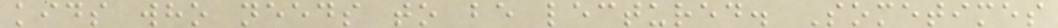kids who needs to be lectured. Sometimes
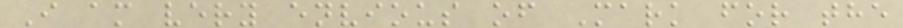I am very envious of Mark for the
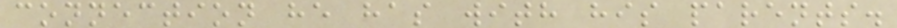connection he has with his parents.
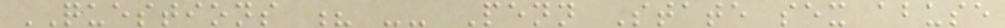QUESTIONS ? -- Penn State sex abuse
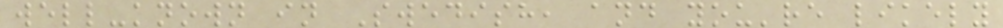well-known in Swedish, and you're likely
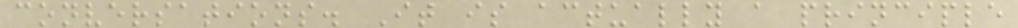conversations. It is actually a principle
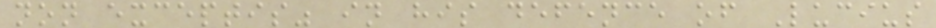non exceptis" in his defence of Lucius
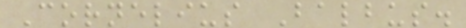Cornelius Balbus.
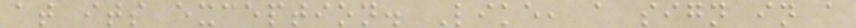at its exception. Like, a sign in a
